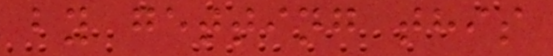by getting this
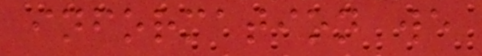information we
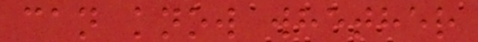can know whether
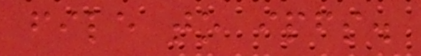file to ipfs.
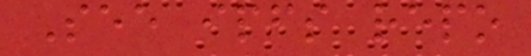See ipfs repo
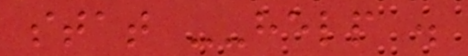stat --help .
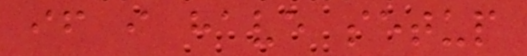if i have setup
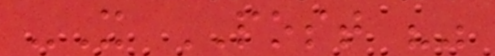-X POST ""
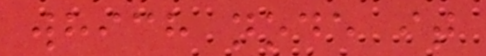which node it
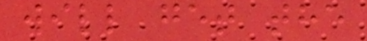will get the
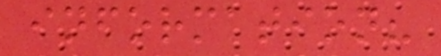information?
